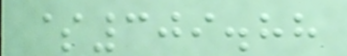$309.88
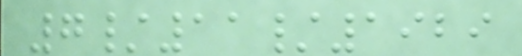7/11/1929
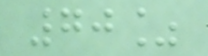70%
